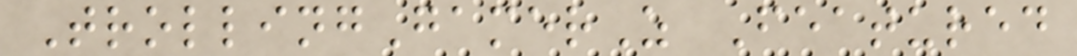TrollingGamerZ Featured
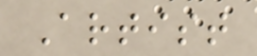Artist
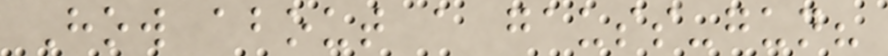How about a gauss-gun?
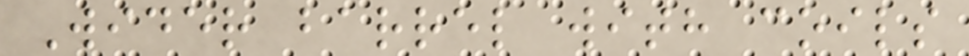Wider barrel with coils
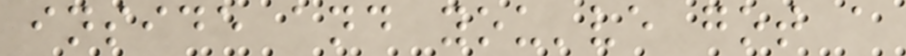inside and you've got a
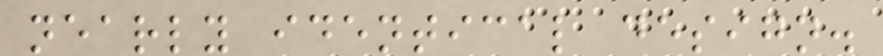nearly identical design.
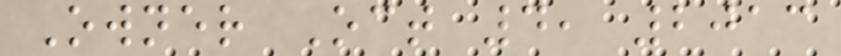Owner Oct 4, 2013
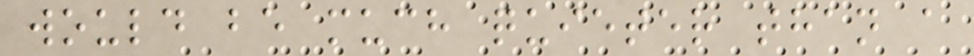would be much quieter than a
